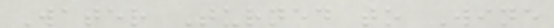Water Turned to Wine
